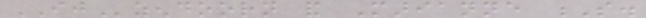IJzendoorn and Marianne S.
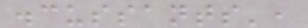discussants',
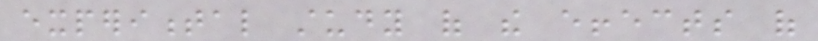experimental study of the effects of
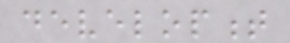development
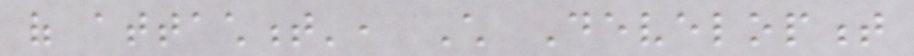of attachment', Child Development
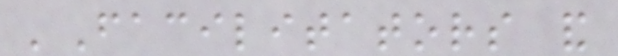'Facilitators and
